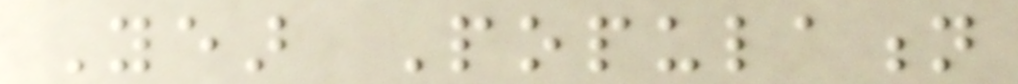Year Population
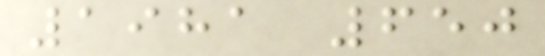1981 650
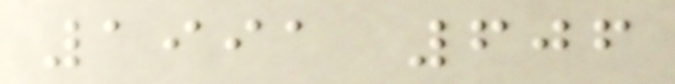1991 606
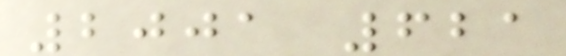2001 621
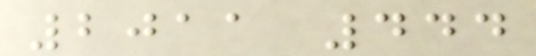2011 444
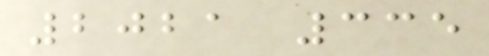2021 335
